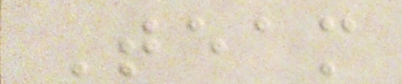Team
